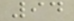94
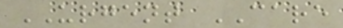URGENT CARE
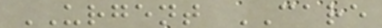URGENT CARE
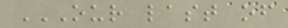OUR LAST OF
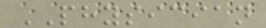PHYSICIAN
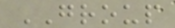GROUP
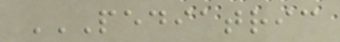PEDIATRIC
